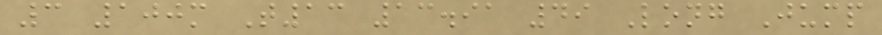3 100m T13 13.91 49 Long Jump
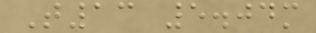T13 5.04m
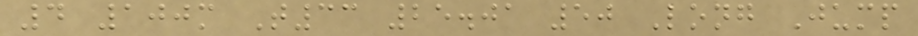4 100m T33 25.01 50 Long Jump
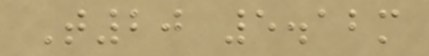T20 5.12m
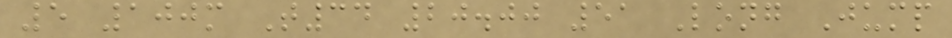5 100m T34 20.00 51 Long Jump
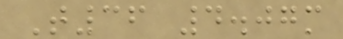T36 4.07m
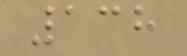138
